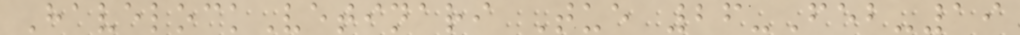HavelockVetinari Tue 26-Feb-19
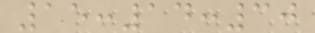15:14:30
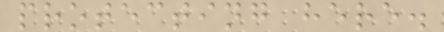protecting here.
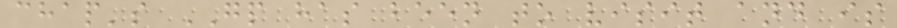chap's GP has been to visit and is
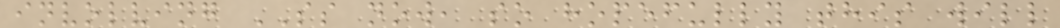involving SS now, so hopefully this will
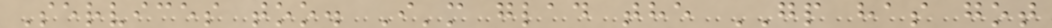Services too. I'm glad the GP has got
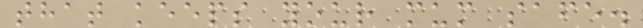that keeps your mum safe.
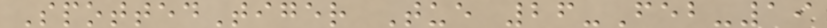SpottedTiger Tue 26-Feb-19
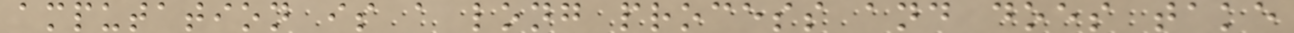amputation is a long process and does take
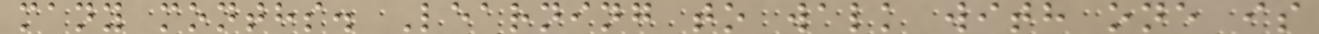many months. Learning to walk with one is
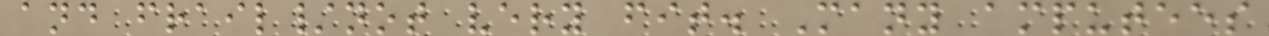and frail/not very fit. Many amputees
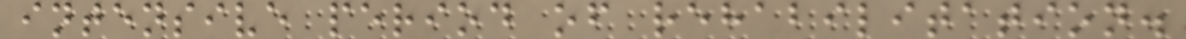intensive period of rehabilitation.
